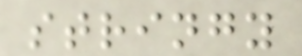stringy
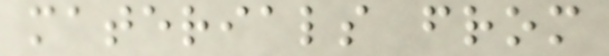materials from
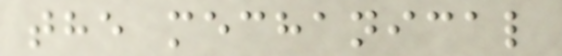the mechanical
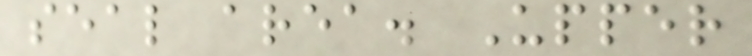seal area. Upper
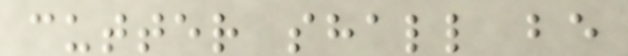cutter shall be
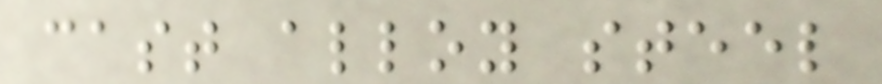cast alloy steel
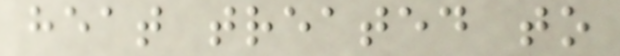heat treated to
